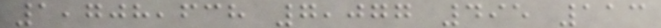1,708,638 7,077 495 113
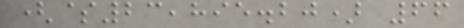($23,895.20) 66
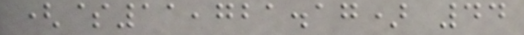($11,721.17) 44
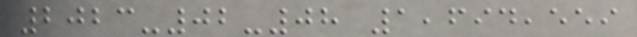2023-02-08 1,694,559
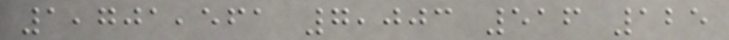1,701,561 7,003 516 125
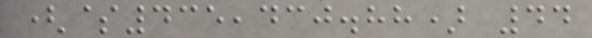($435,430.88) 44
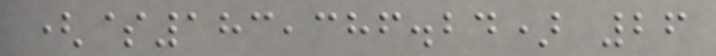($183,386.24) 26
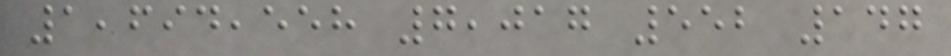1,694,558 7,017 552 147
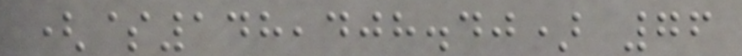($148,408.40) 76
